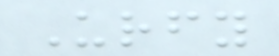Urfy
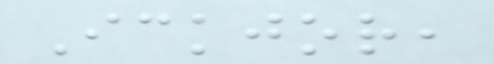Ickjor,
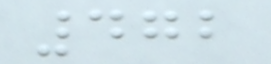472
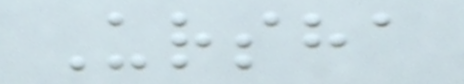Ursha
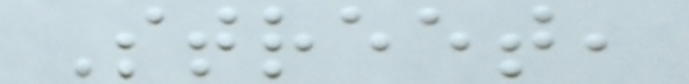Street,
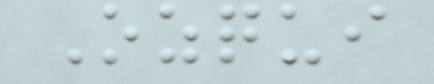Ozqui
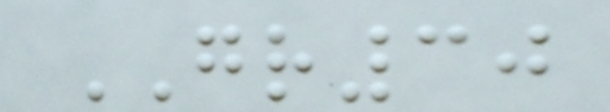GR30
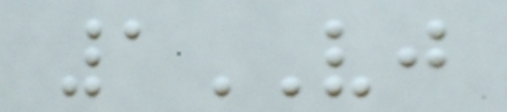1VJ
